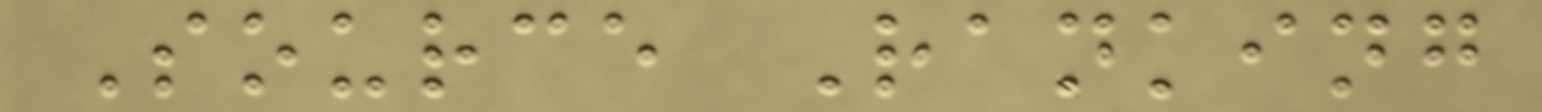Source Ranking
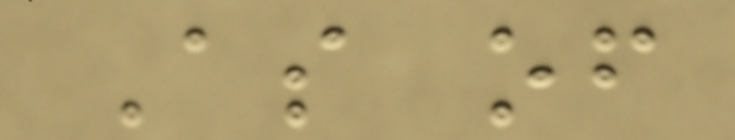As of
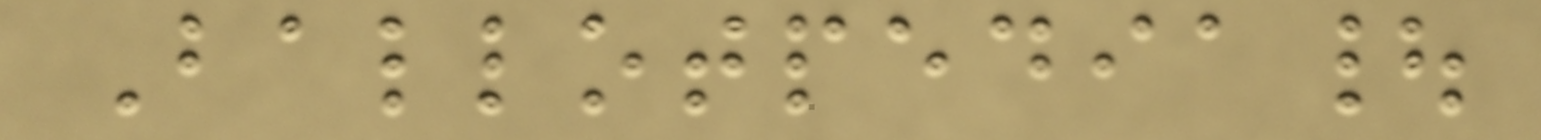Ballotpedia|
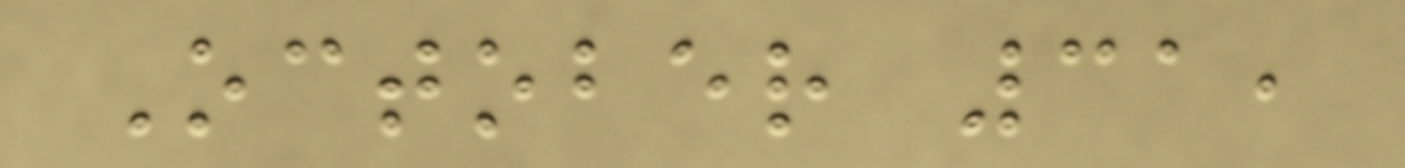October 31,
